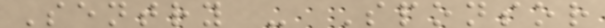Sentry - Sponsor
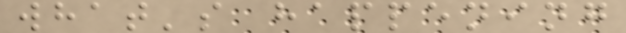what's happening
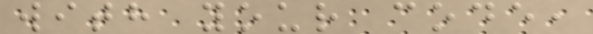with your code,
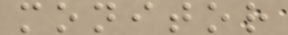monitor
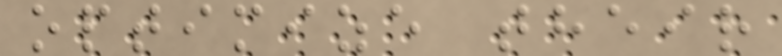optimize their
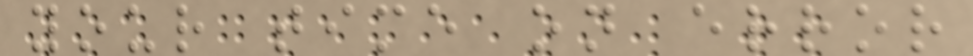your time on error
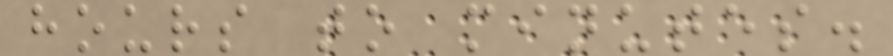hours to minutes.
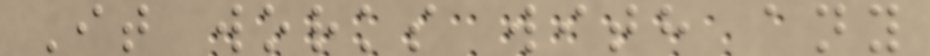It works with any
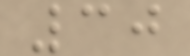30
